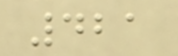421
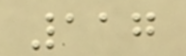117
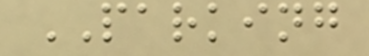PARKING
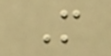M
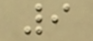9
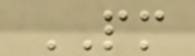PM
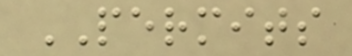PERMITS
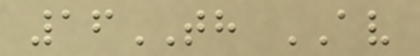16TH AV
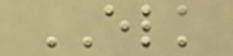ELK
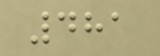481
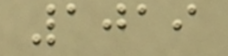1019
